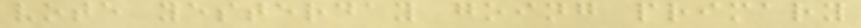vote yesterday going primary
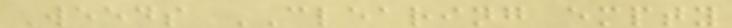Weeds CLEARING empty
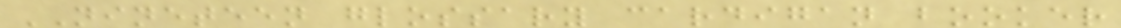NINETEEN glossary cardigan booker
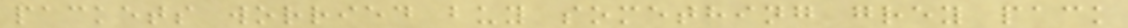packets worried buy something grey pack
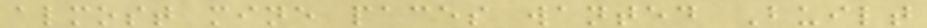almost mine paces wanted Built
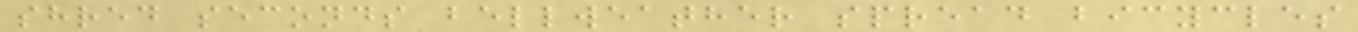shred seconds bellweather spread bicycles
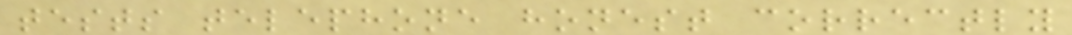tests telephone honest correctly
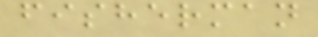fisherman
